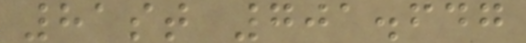81st 701.647
